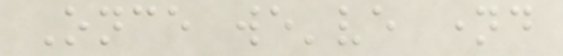Once we've named
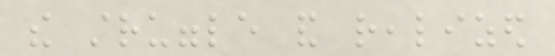the struggle and realized
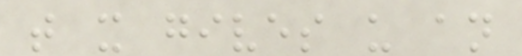that it gives us an
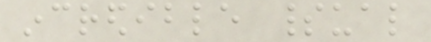incredible spiritual
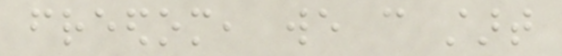freedom, we can start
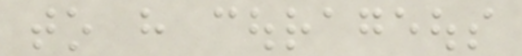to have courageous
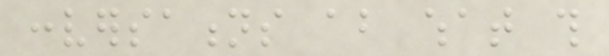conversations about what this
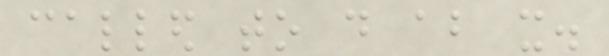called to do about it.
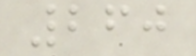260
